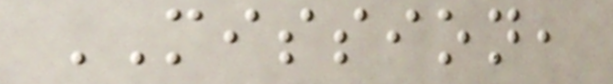MISSION,
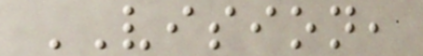VISION,
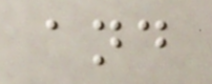and
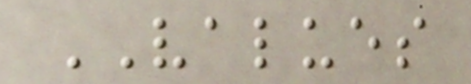VALUES
